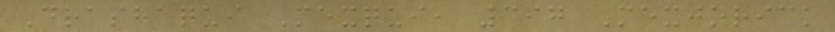Drashaqui Mexqui, 397 Mexjorick
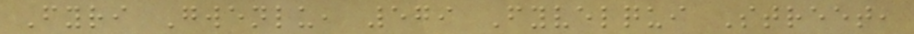Fyri Gwenlu, 579 Fyvelqui Street,
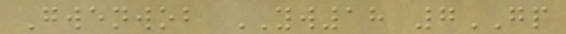Gwenwob YW18 7GP
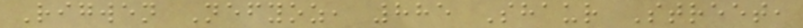Rigwen Nefyoz, 885 Shaur Street,
